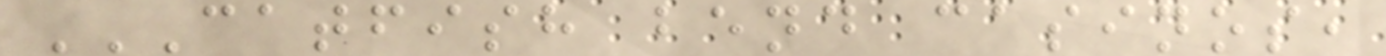CATFISH BEND CASINOS,
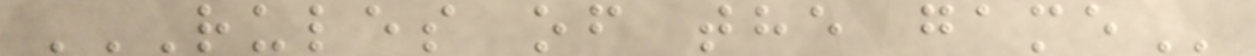RULES OF THE GAME
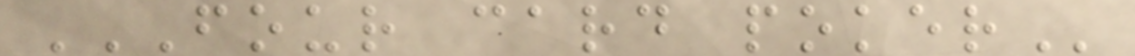FOUR CARD POKER
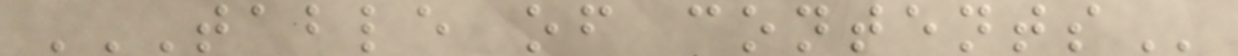TABLE OF CONTENTS
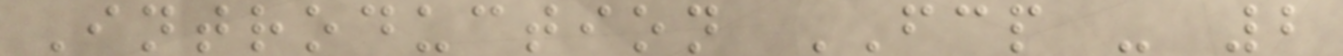Introduction FCP - 2
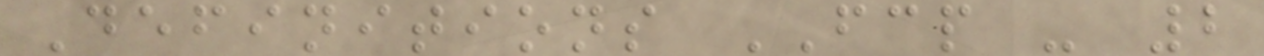Definitions FCP - 2
